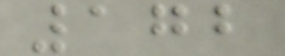172
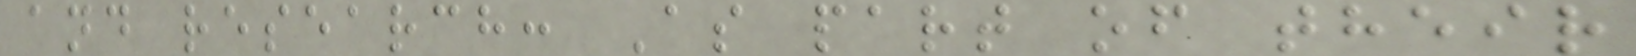and research: As part of their
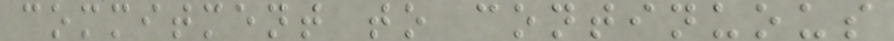commitment to continuous
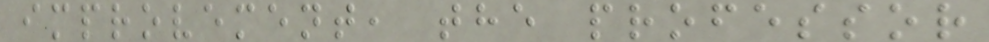improvement, the professor
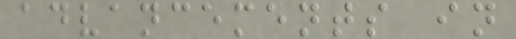advancements in
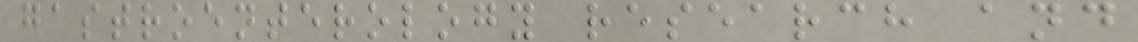gastroenterology research and
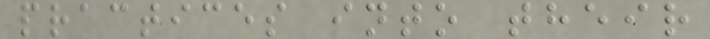practices into their
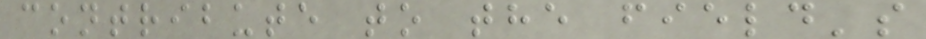contribute to the field's
